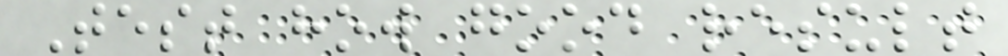Test how good result
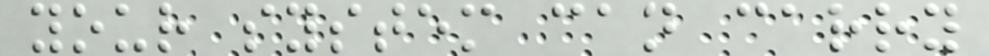your system can carry
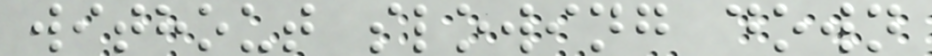without slowing down
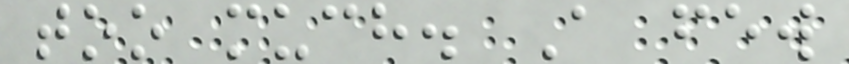too much. A few
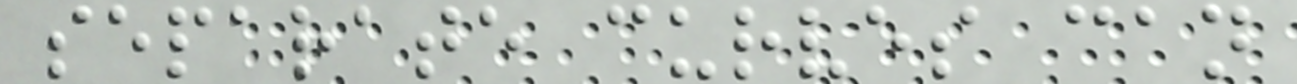separate curves can
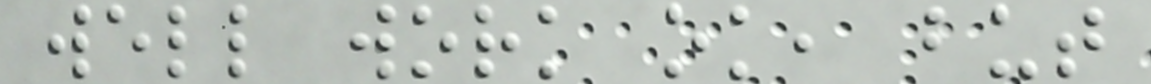well work ok, but
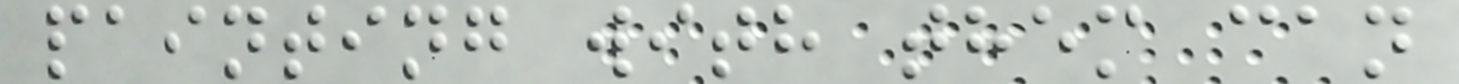painting with them can
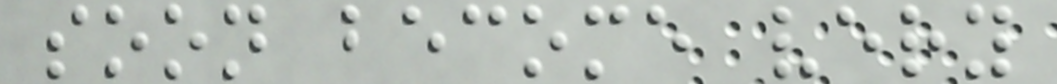soon become very
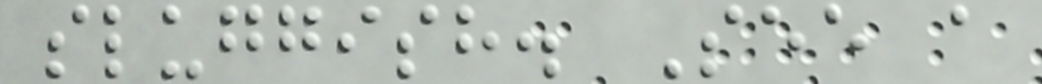sluggish. See a
